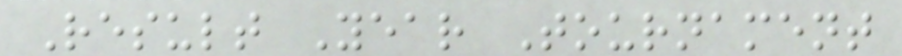Result Year Tournament
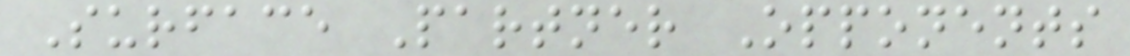Surface Partner Opponents
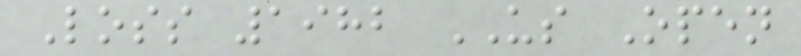Loss 1982 US Open
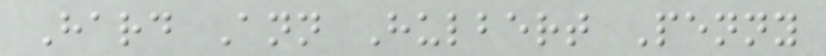Hard Ann Hulbert Penny
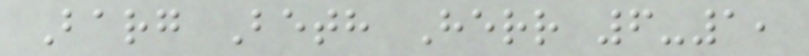Barg Beth Herr 6-1,
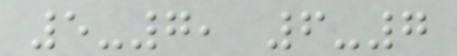5-7, 6-7
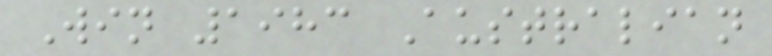Win 1983 Australian
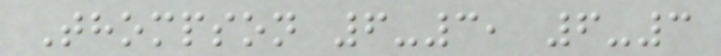Thompson 6-3, 6-3
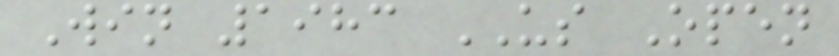Win 1983 US Open
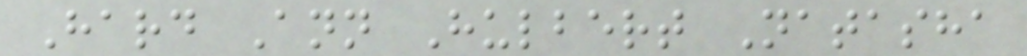Hard Ann Hulbert Natasha
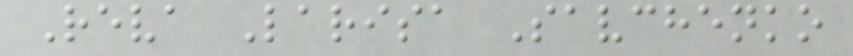Reva Larisa Savchenko
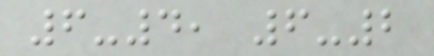6-4, 6-2
